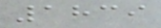1839
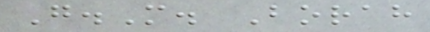G.M. Borah
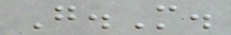G.M.
